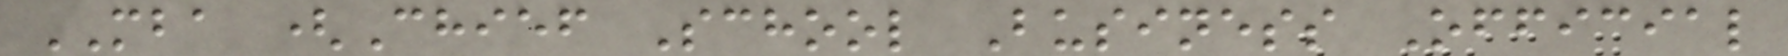MBA (Chief School Business Official
